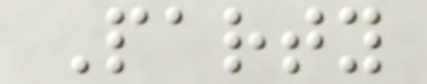Party
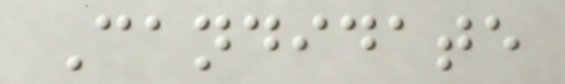Candidate
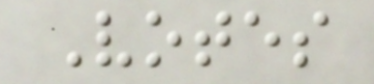Votes
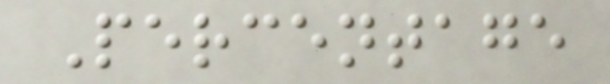Percentage
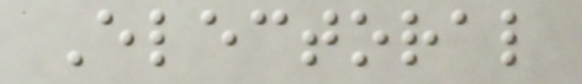Electoral
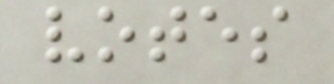votes
